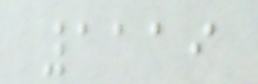1119
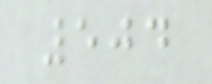504
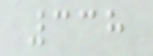338
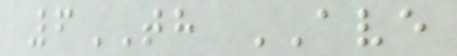6TH AVE
